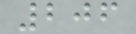206
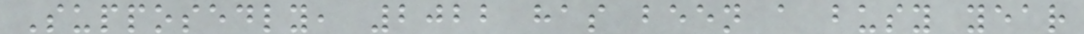Supposedly, 2022 has been a busy year
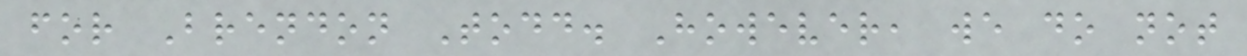for Brendon Todd. However, we do not
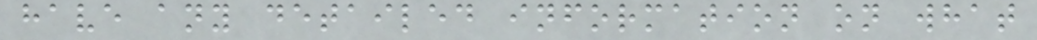have any detailed information on what
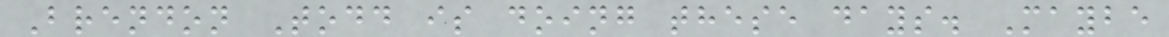Brendon Todd is doing these days. Maybe
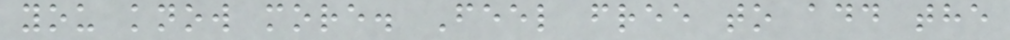you know more. Feel free to add the
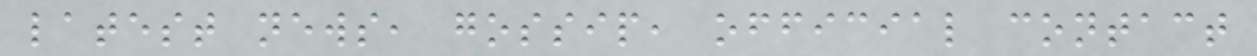latest news, gossip, official contact
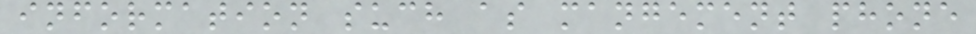information such as mangement phone
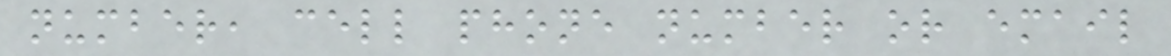number, cell phone number or email
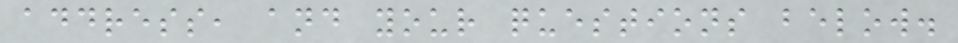address, and your questions below.
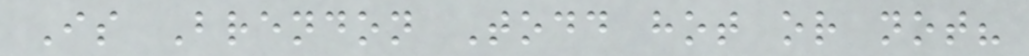Is Brendon Todd hot or not?
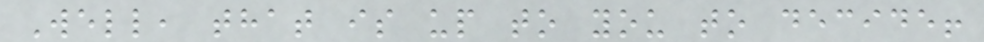Well, that is up to you to decide!
